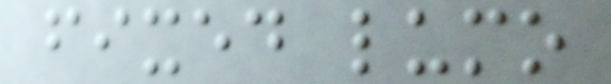fixed lumo
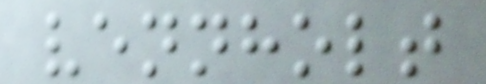vennholt
